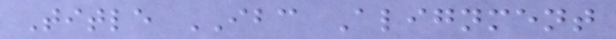Title IBC Alignment
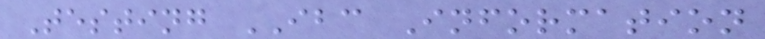Testing IBC Information
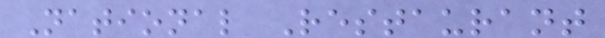National Restaurant
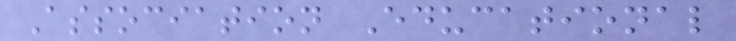Association Educational
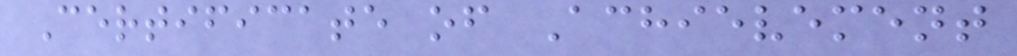Certificate of Achievement
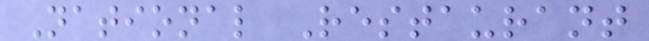National Restaurant
